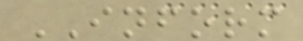INFORM
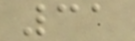31
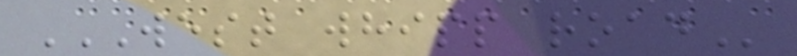WEST WHIPP ROAD
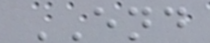END
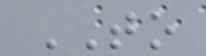TO
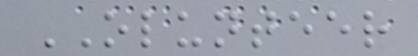OLUNTEER
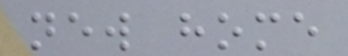new home
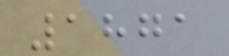1871
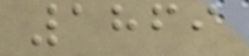1869
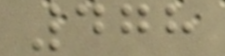478
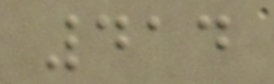414
